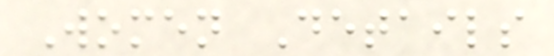Women Details
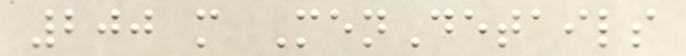200 m MenDetails
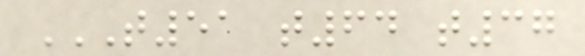T51 T64 T37
